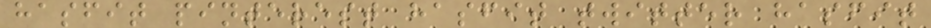hasfit pinterest hasfit twitter hasfit
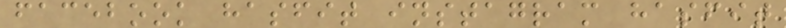facebook hasfit instagram hasfit
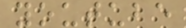youtube
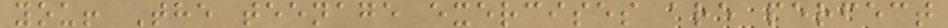you! The teenage exercises are perfect
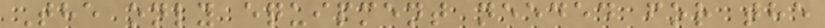The only equipment needed for the
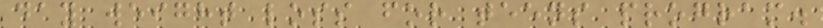day weight loss for teens program.
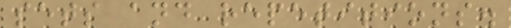sets and repetitions.
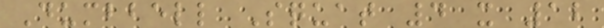Dumbbell Squat 4 x 12
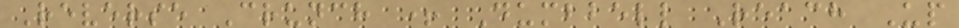Reverse Crunch + Dumbbell Reach Up
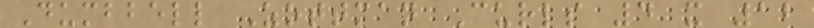Dumbbell Zottman Curls 4 x 12
